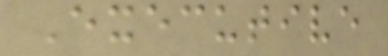Executive
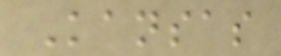Kansas
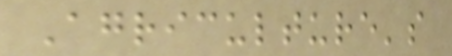Agriculture's
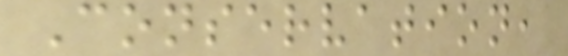Conservation,
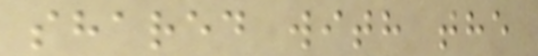shared with the
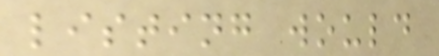listing would
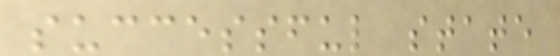successful state
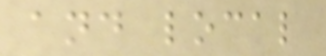and local
